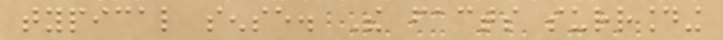typical sense. The facts surrounding
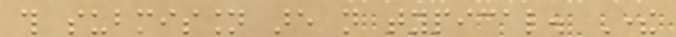this submission are not typical. There
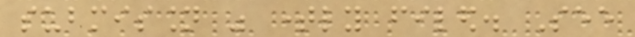submission was timely filed. See
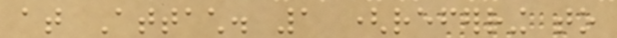at Attach. 1 (referring to
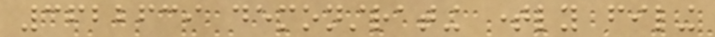3622639 demonstrating timely filing
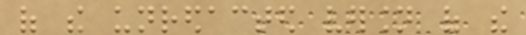of the unredacted version of the
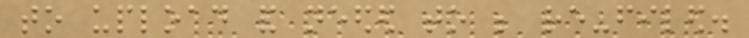to upload and needed to be re-filed.
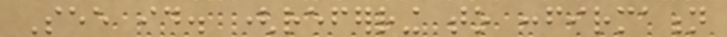See id. (referring to confirmation
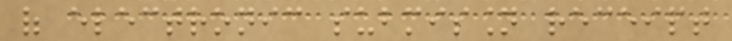of electronic submission receipt
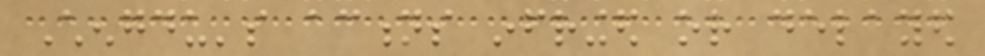Chengdu's actions infringed or delayed
